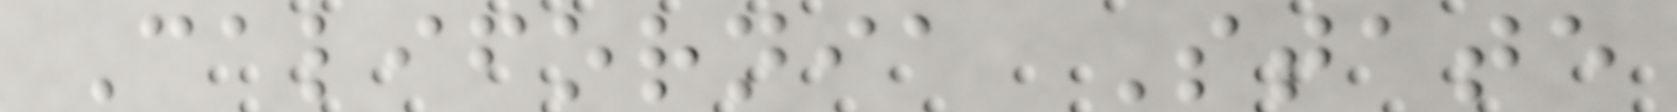California State
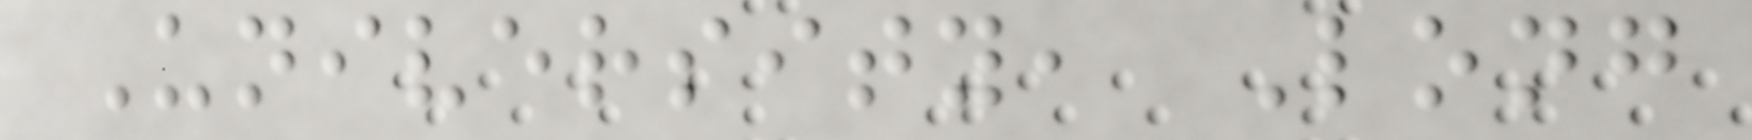University, Long
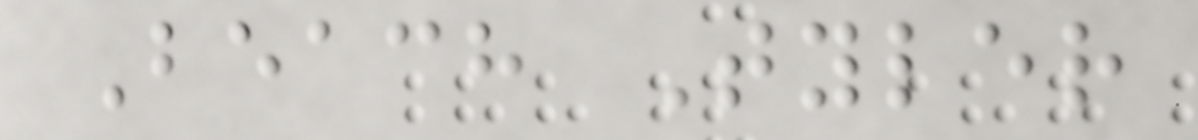Beach Tyler
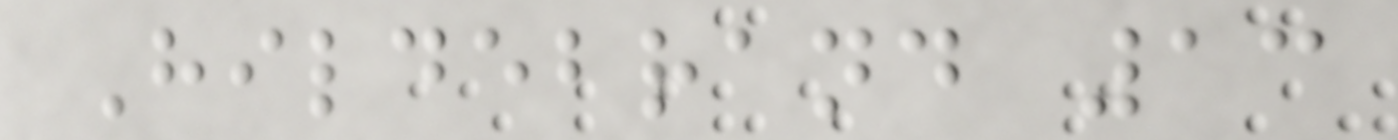Hildebrand 13
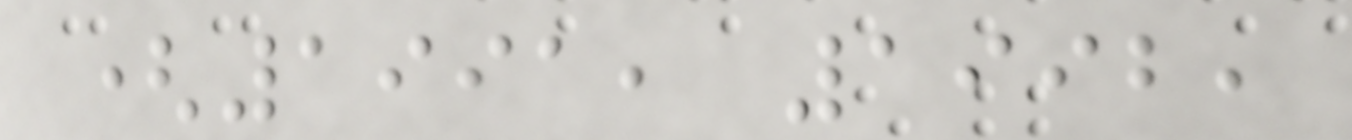(1991, 1992,
